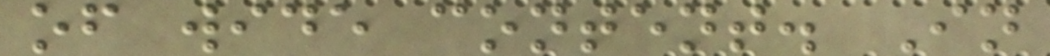of wide content. In
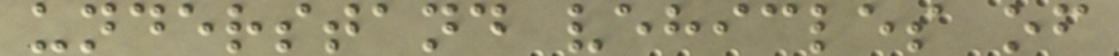understand vehicles of
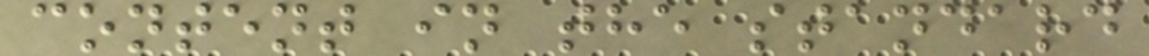content in the standard
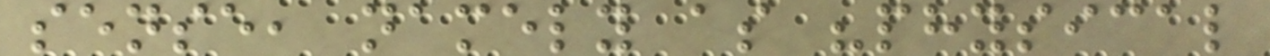sense, namely as "physical
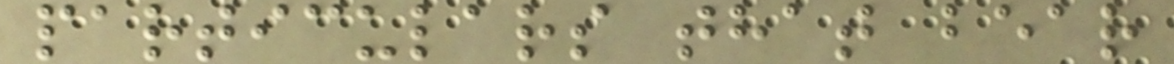particulars that bear
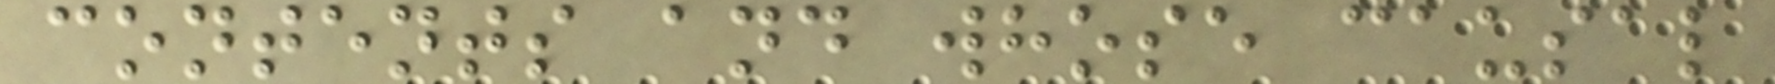contents and whose causal
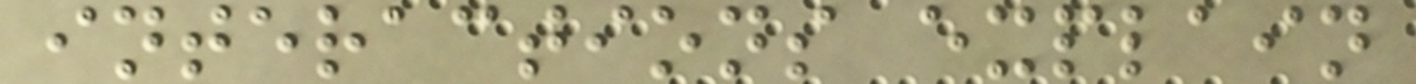interactions explain
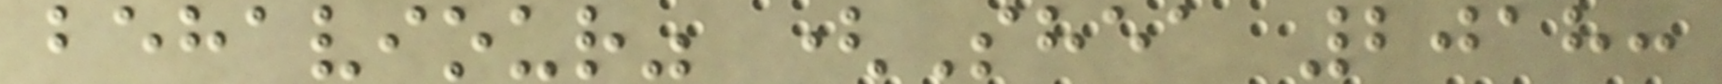behaviour" (Shea 2018:
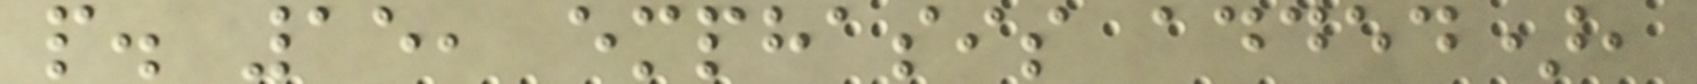p. 15, emphasis added),
